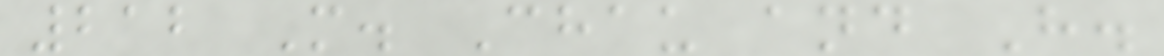212 M. Chau and H.
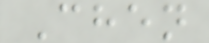Chen
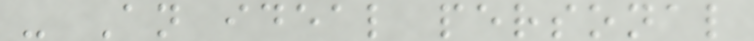- An ideal personal
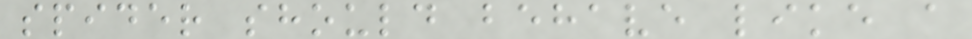spider should behave like a
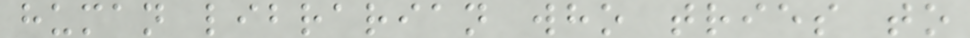human librarian who tries to
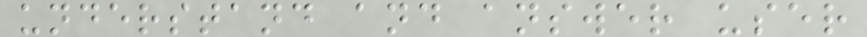understand and answer user
